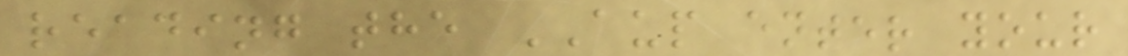reading the AUP enter your
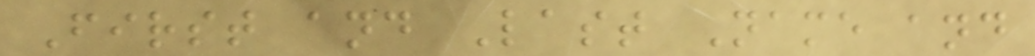First and Last Name and
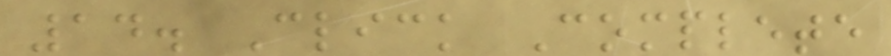14. Click Complete
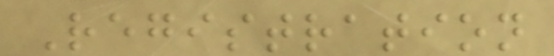Registration
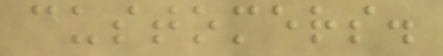customers.
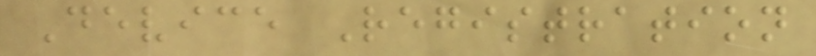Device Registration
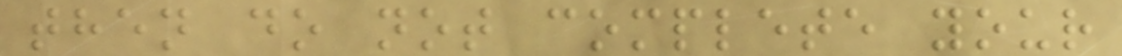then do not complete your
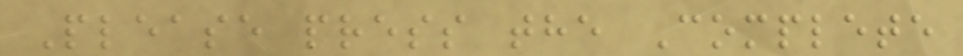Please press the Complete
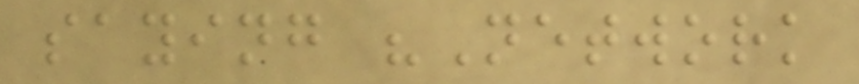saying "Network
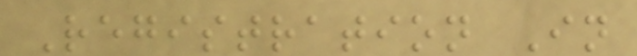Registration In
